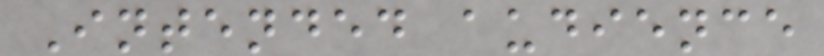Intended audience
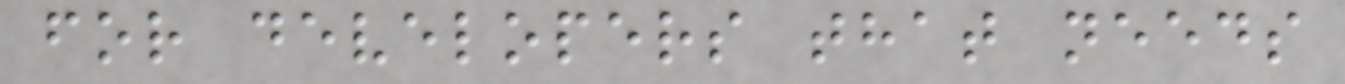for developers that needs
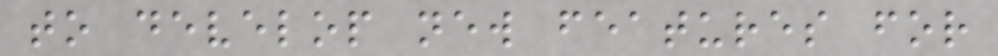to develop new features for
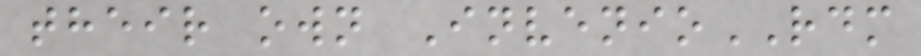their own InvenioRDM
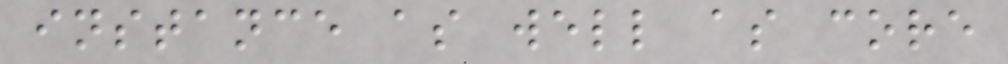instance as well as core
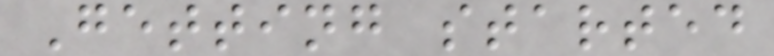Getting started
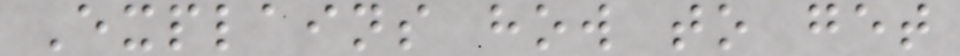Explains how to get
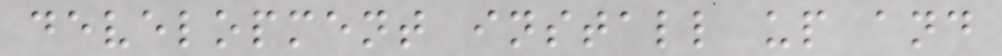development install up and
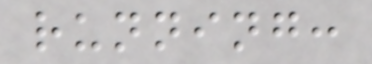running:
